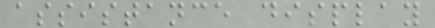assistance display
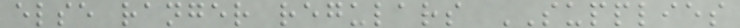else ranger regulars SUPPLIES
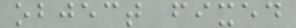object fixed
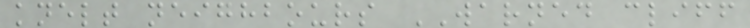knelt neighbours WARNED cliff
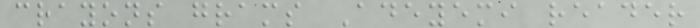crayons grams Adeyemi reader
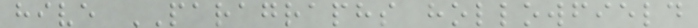hive PARAGRAPHS hollowfield
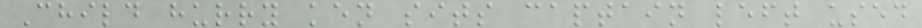Child hurry ken sits captain left used
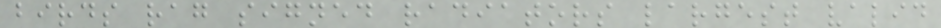birds rag signed radiators largest valid
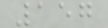157
